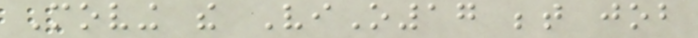Moving the ViO17 between job
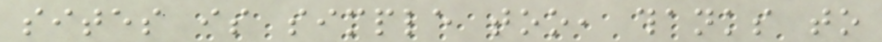sites is simple too, thanks to
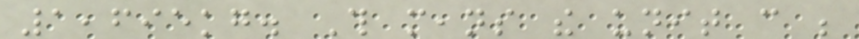1,695kg. This means the unit can be
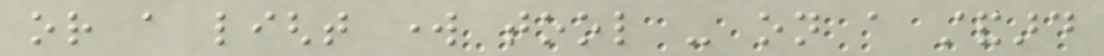or a light work tool - on a standard
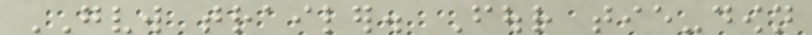GVW trailer. Four tie-down
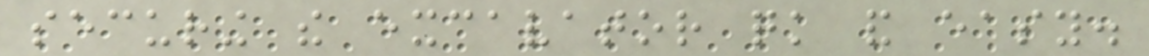securing the excavator quick and easy.
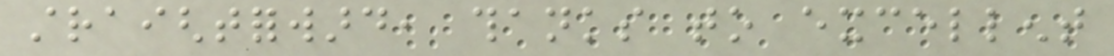straightforward, thanks to excellent
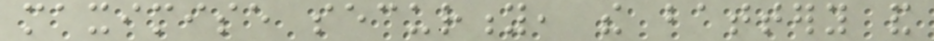maximise security, the battery and
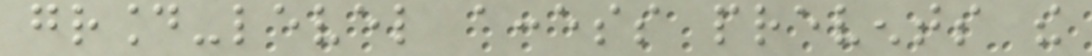ground-level access prevents the
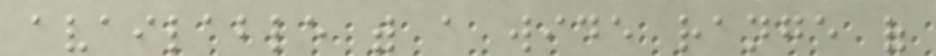available with a wide range of
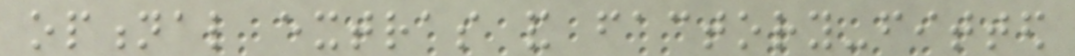optional extras and factory-fitted
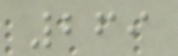269
